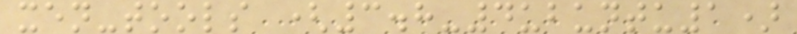xen-tools (3.8-4ubuntu1)
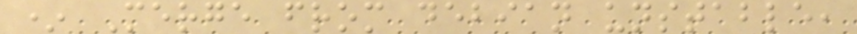* Merge from debian unstable,
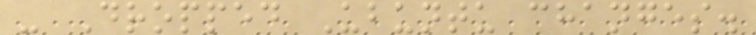- Dropped Ubuntu changes.
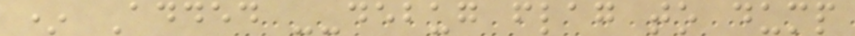* Added --debug flag to dump
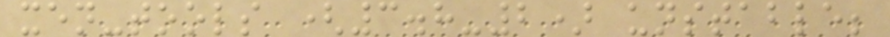xen-tools (3.8-2) unstable;
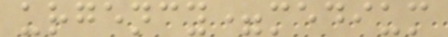urgency=medium
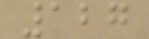127
